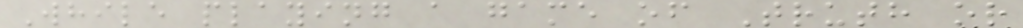While playing a game of Truth or
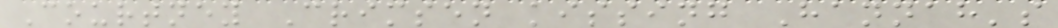Courtney Crimsen kissing Hannah's
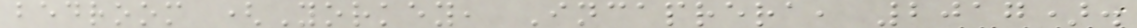bedroom (Yorkey, Incaprera, 2017).
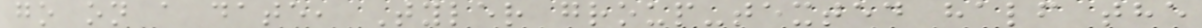go on a date, Tyler group-texted half the
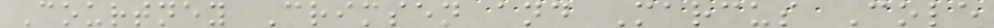Courtney Crimsen and Marcus Cole
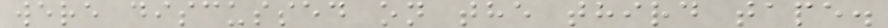were discussed on the third tape.
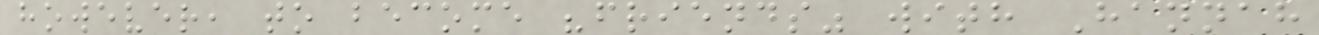however, to become "friends" with Hannah
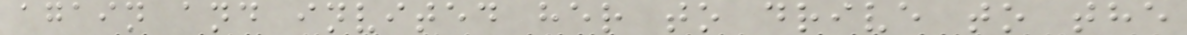again and invited her to drive to the
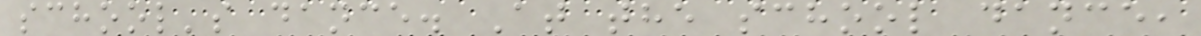school's dance. At the school dance,
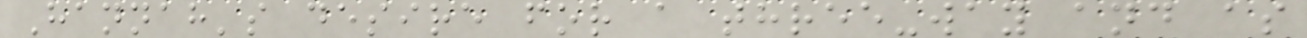Hannah's desire for a three-way and as
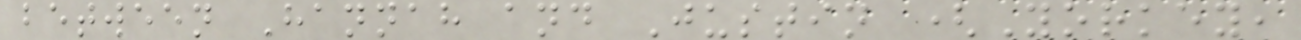between Hannah and Justin (Yorkey,
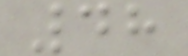48
